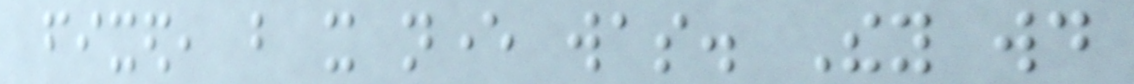fixed, but it never was. They would
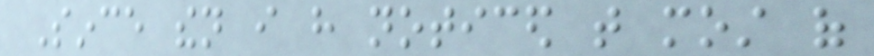Since then i have noticed that most of
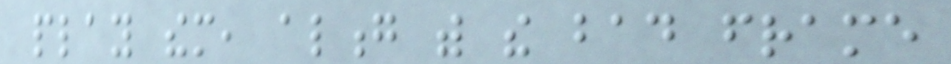play them, along with the bad frame
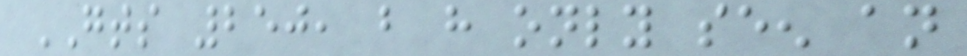GTS 250, but have only seen an
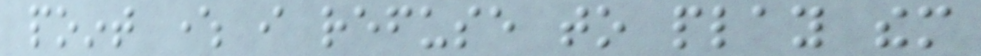point where i refuse to play them
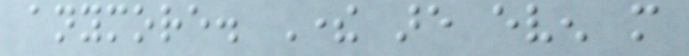anymore. There are even more
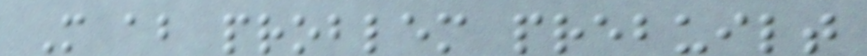More about problem prebuilt
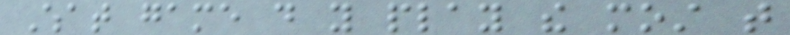What game do you play the most that
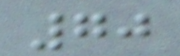70
